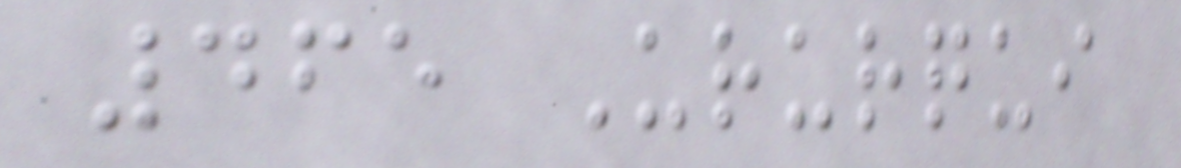465 Ururqui
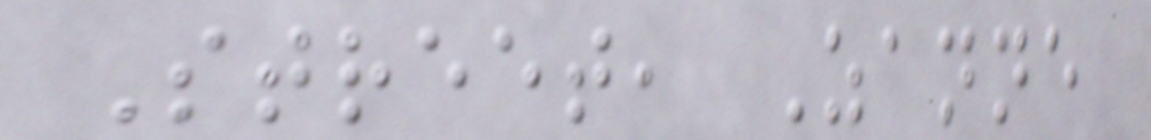Street, Zanne
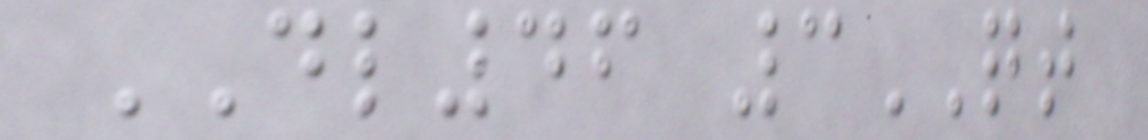DL46 3QT
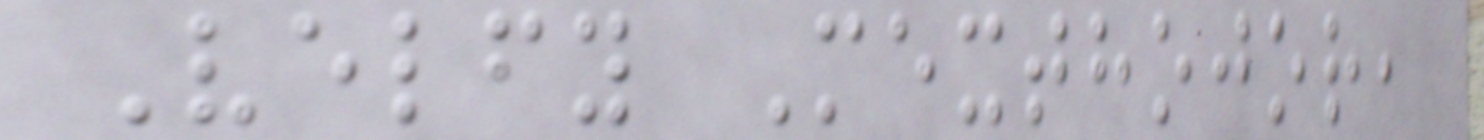Velfy Mexthojor,
